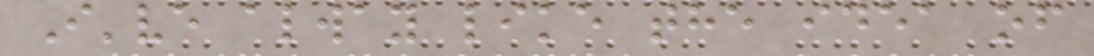I've alway like the idea of
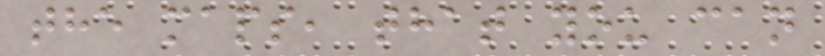the maps, that you can
